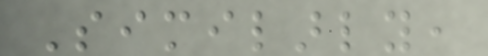Similarly,
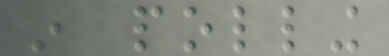in polling
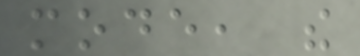mode, the
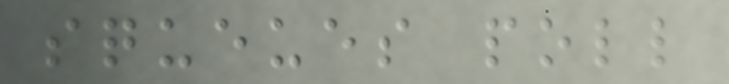squeues poll
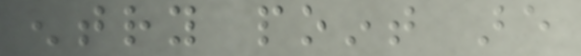entry point are
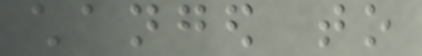changed to
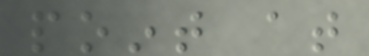point at
